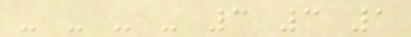- - - - 3 3 1
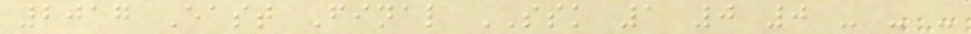2017 East Final SSK 1 0 0 - - -
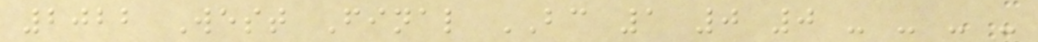2022 West Final BC 1 0 0 - - - -
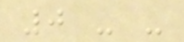0 - -
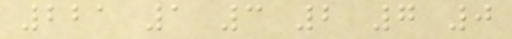221 1 3 2 7 0
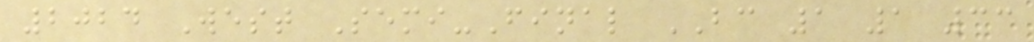2024 West Semi-Final BC 1 1 33
